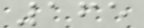165
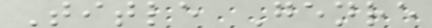Title Genre
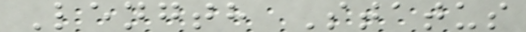Length Status
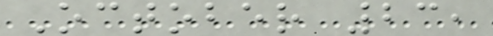October 23,
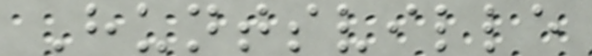Huntsville
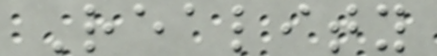Reality
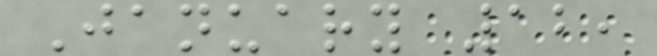January 12,
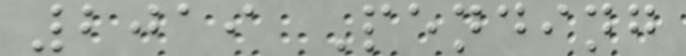2019 Pending
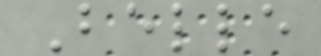Belle
